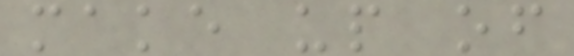make up of
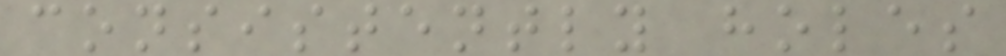consistently holes
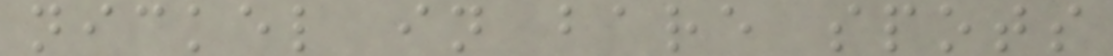nickel in bare spots
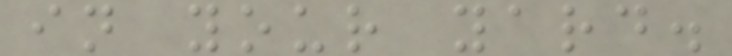in your yard.
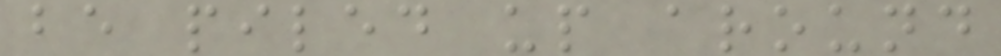be piled up around
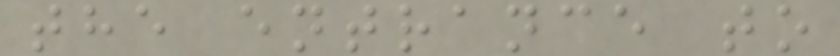the entrance to
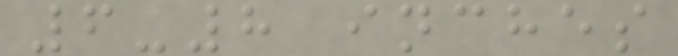6-8 inches
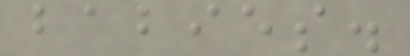babies.
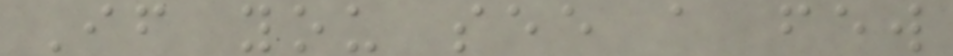If you see a few
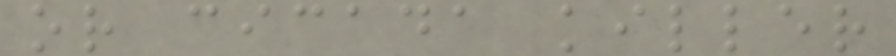or cicada killer
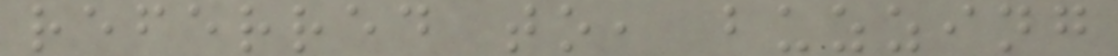referred to, buzzing
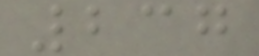237
